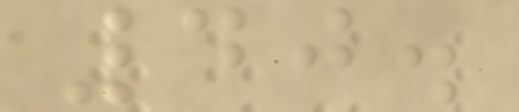40.
